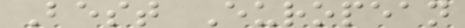Best European
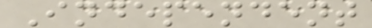Independent
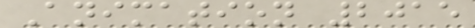Animation 2015
